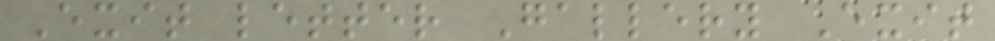Exit letter Gallery Exit
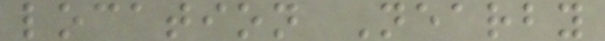location Nearby
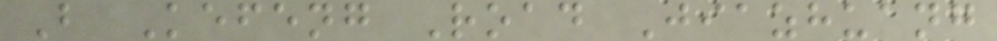B Kefeng Road Jiazhuang
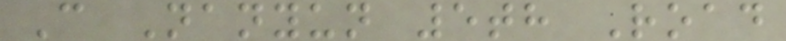C Nanyun 5th Road
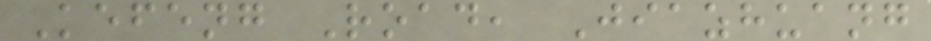Kefeng Road, Jiazhuang
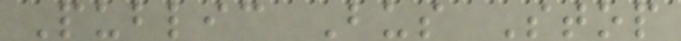Public Bus Stop
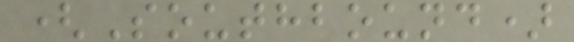(Southbound)
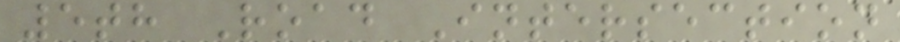5th Road Intersection
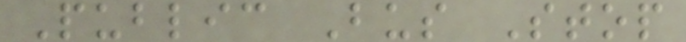Public Bus Stop
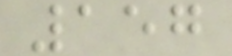157
